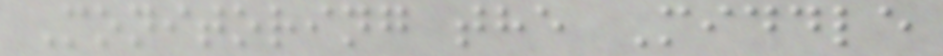Monitoring the Middle
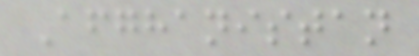Afghanistan
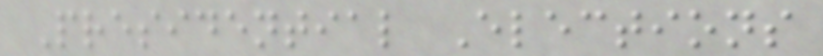Presidential Elections
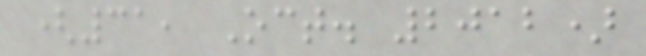(31, Oct. 2012)
